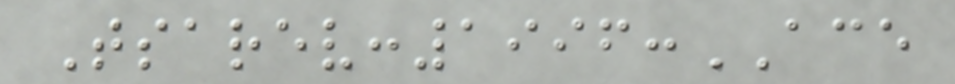Tsarev:1996:ACE
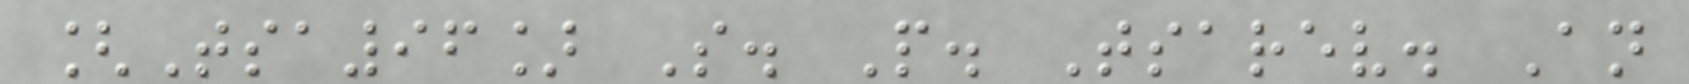[Tsa96] S. P. Tsarev. An
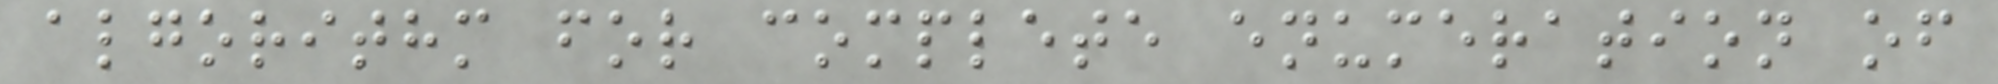algorithm for complete enumeration of
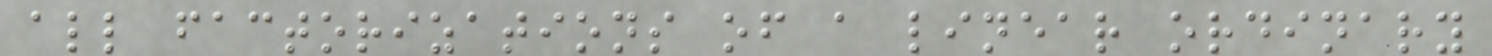all factorizations of a linear ordinary
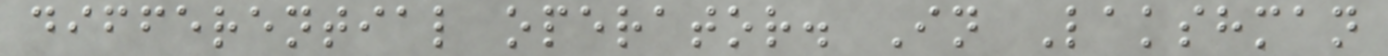differential operator. In Lakshman
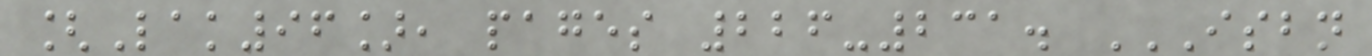[Lak96], pages 226-231. ISBN
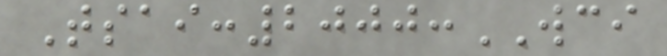Tsai:2000:WCI
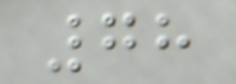78
